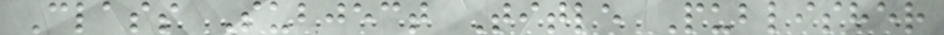Class Subject Title Publisher
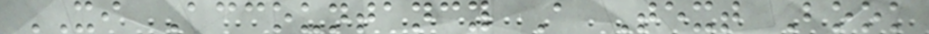XI Accountancy A Text Book
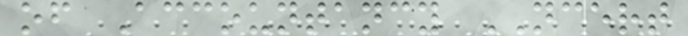of Accountancy NCERT
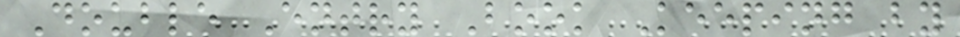Double Entry Book Keeping by
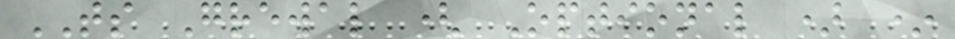TS Grewal ( Optional ) *
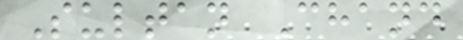Sultan Chand
